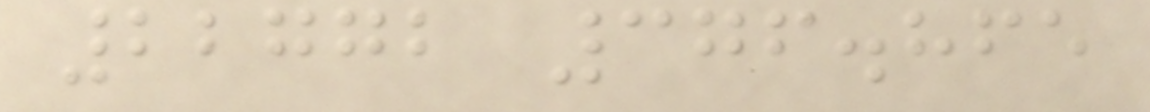22772 376.865
